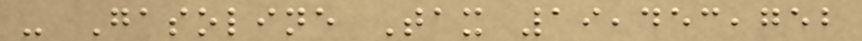- Gasoline Tax 19,453,752
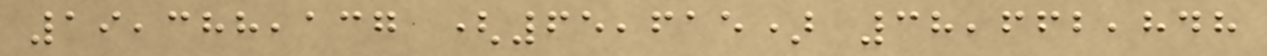19,388,137 (65,615) 38,662,848
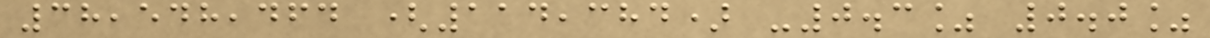38,548,464 (114,384) -0.3% 0.0%
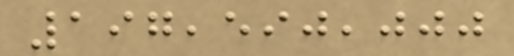197,590,000
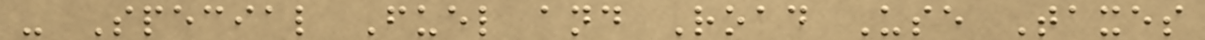- Special Fuel and Road Use Taxes
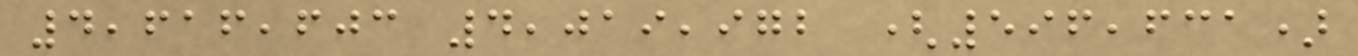4,616,603 4,019,972 (596,631)
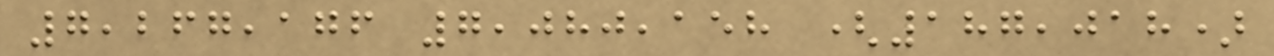7,267,176 7,080,158 (187,018)
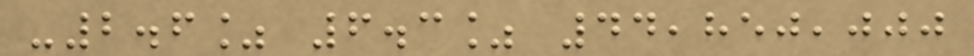-2.6% 6.3% 44,850,000
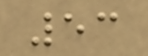53
